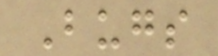Bugs
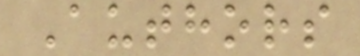Authors
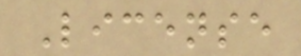License
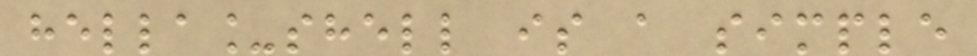hella_shell is a simple
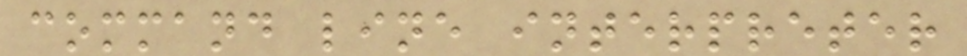command line interpreter
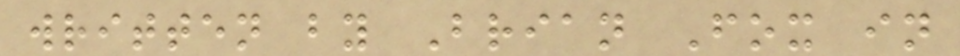written by Brian Fox in
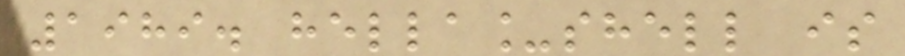1989. hella_shell is
